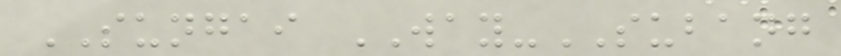SUNGAI WAY-SUBANG
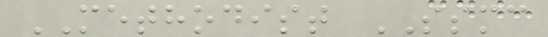METHODIST SSMC
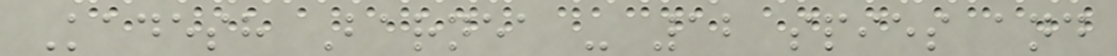Kadesh Barnea - 12 spies and
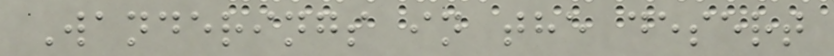Wanderings in the desert
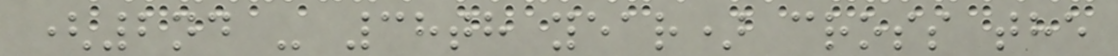(2nd - 38th year) cross the
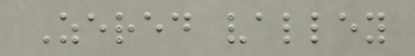Zered valley
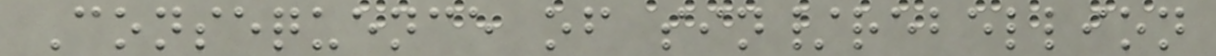Consequence of sin/rebellion
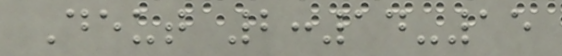Deut 2:14-15
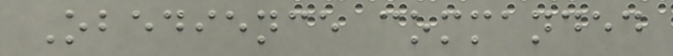Obedience commanded
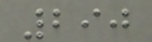290
